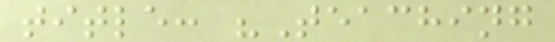title: "Teaching
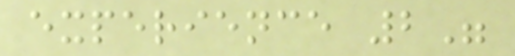experience 2"
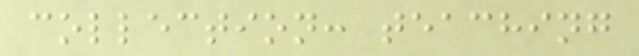collection: teaching
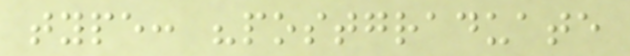type: "postgraduate
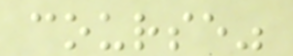course"
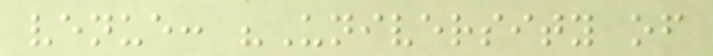venue: "University of
